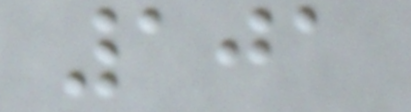101
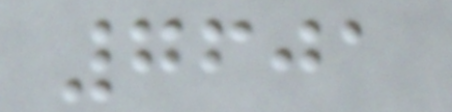7601
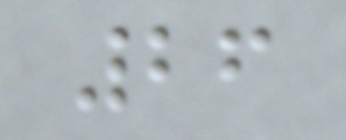26
